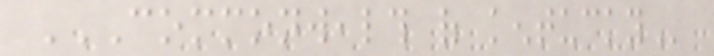COMMONWEALTH OF KENTUCKY
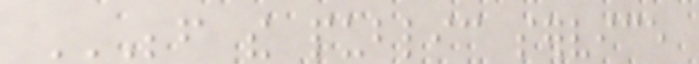BEFORE THE PUBLIC SERVICE
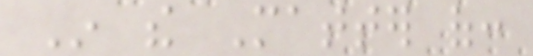In the Matter of:
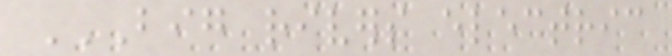BIG RIVERS ELECTRIC
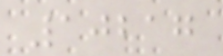10217
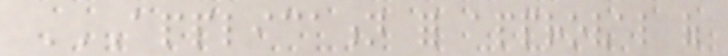APPLICATION FOR APPROVAL OF
